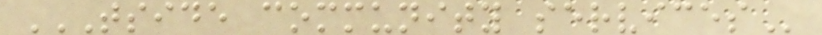TSIDE COMMUNITY SERVICES
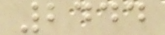2444
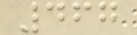467
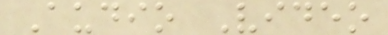Audio Video
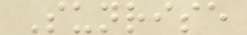Sunrise
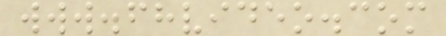www.fhvideo.com
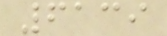6139
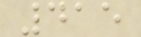415
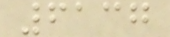6137
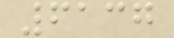6137
